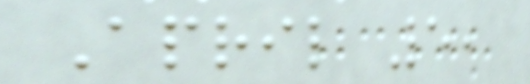April 5,
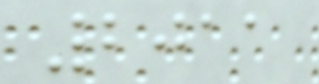2011
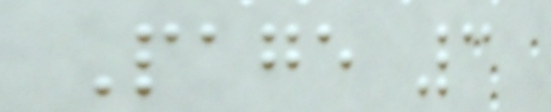Page 3
